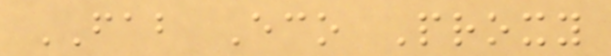FAB Eco Proxy
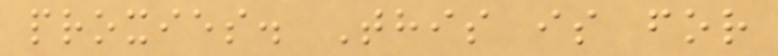proxies. This is for
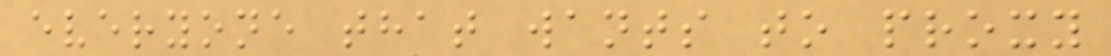everyone that wants to proxy
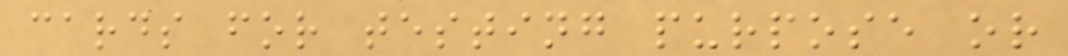cards for testing purpose or
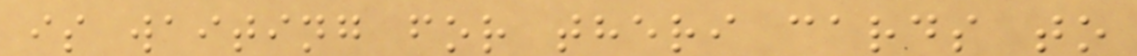is waiting for theri cards to
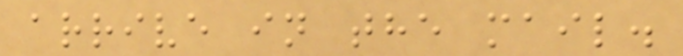arrive in the mail.
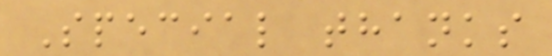Special thanks
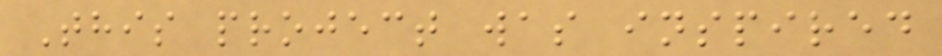This project was inspired
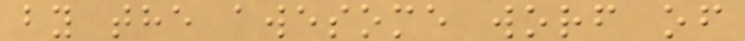by the awesome worf of
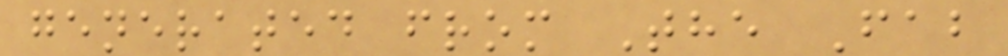generated from The Fab
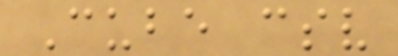Cube csv
